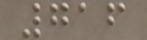716
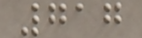717
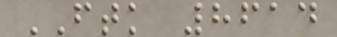FTK 8614
